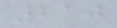210
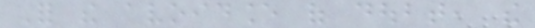For the avoidance of doubt, the
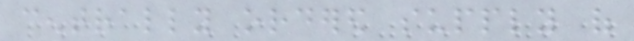centrally ordered supply of
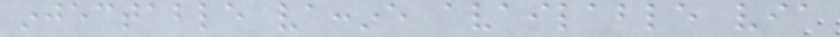injectable vaccine available via
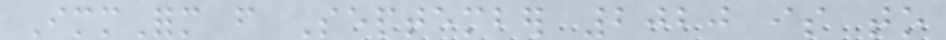ImmForm from September 2020 is to
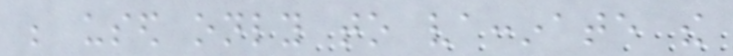be used only to vaccinate the
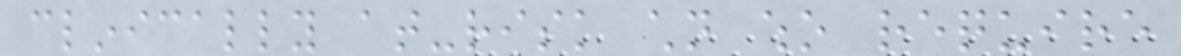clinically at-risk children who require
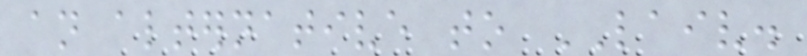an alternative to LAIV.
